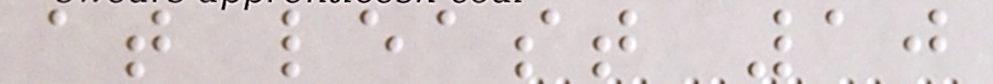at least 10
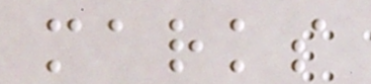marks
